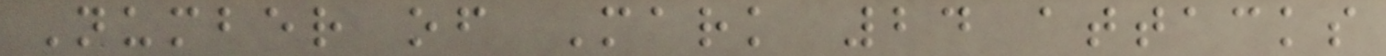Number of Mark 24 attacks
